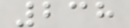238
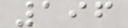196
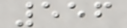556
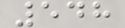548
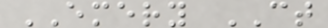EMERY CT
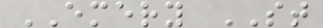EMERY ST
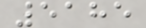5185
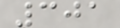301
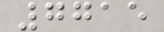7715
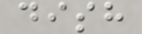dish
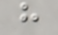h
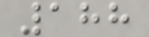188
